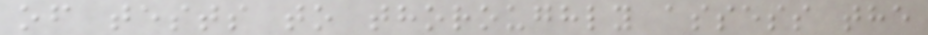of tests to thoroughly assess the
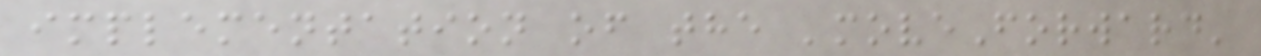implementation of the 'moveForward'
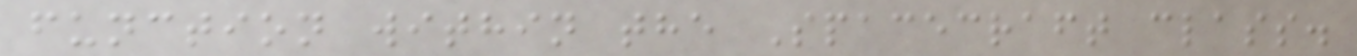function within the Spacecraft class.
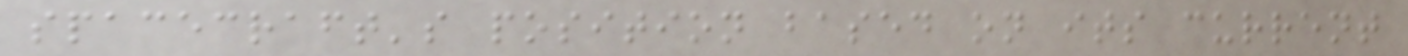spacecraft's position based on its current
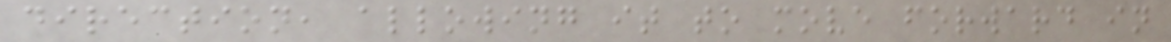direction, allowing it to move forward in
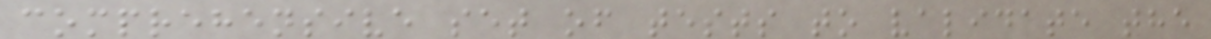comprehensive set of tests to validate the
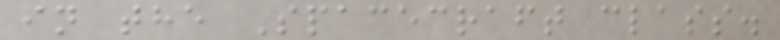in the Spacecraft class.
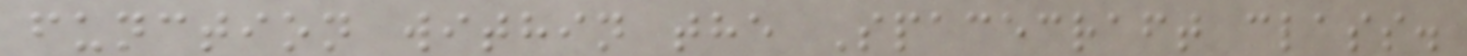function within the Spacecraft class.
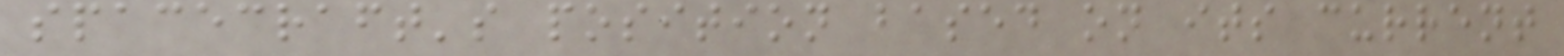spacecraft's position based on its current
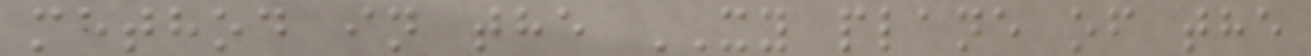method in the XY plane of the
